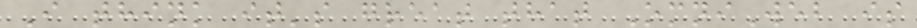I think it's great that OmniWeb is
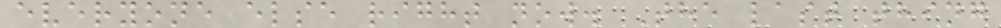everyone else right now. The last thing
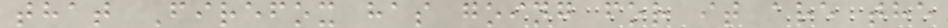that Firefox has going for it are the
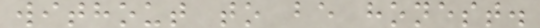without to be honest.
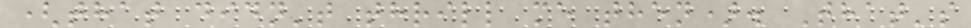(that didn't thrill me then). That's
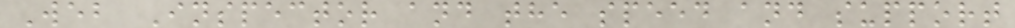Web Inspector and the speed and support
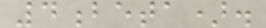4beta).
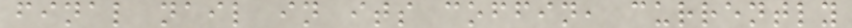final nail in its coffin, currently
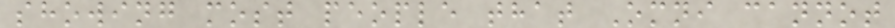showing most people that Omni cannot
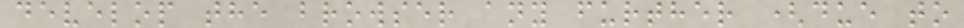develop the browser any further (due to
